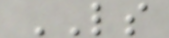LS
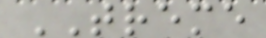TREME
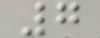7
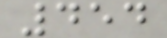454
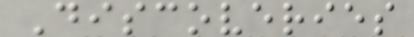Discoveries
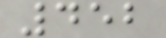452
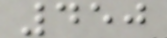450
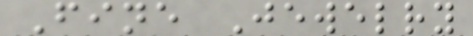Fine Jewelry
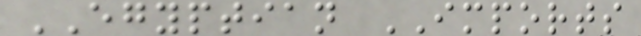EGYPTIAN IMPORTS
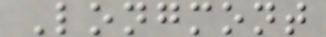Longmont
